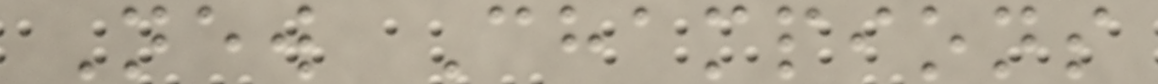New Champions
